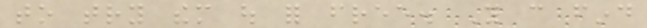to try them out for free. You can find
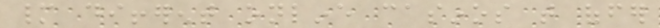many different online casinos that offer
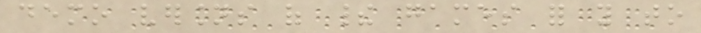demo versions of their games for you to
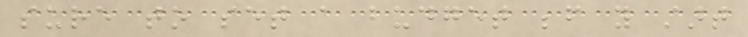sure to set a budget before you start
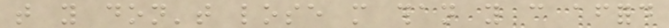that you don't lose more than you can afford
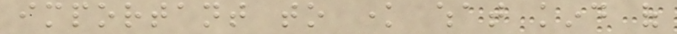important to know what kind of
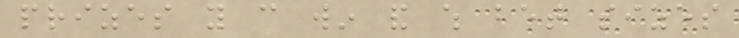prizes you can win and which bet sizes
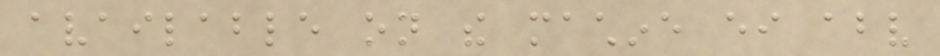available on the machine either above
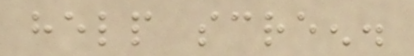help screen.
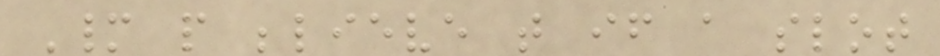Many people believe that if a slot
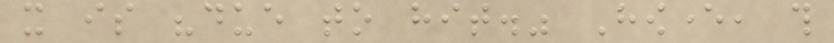it is "due to hit." However, this
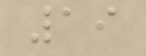19
